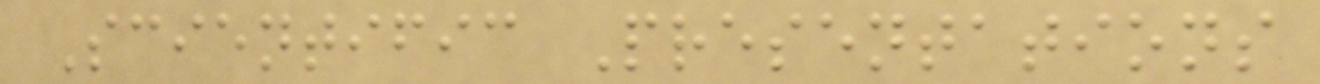Scientific Presentations
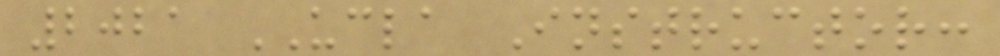2021 UCLA Instructor:
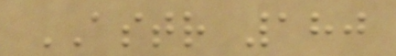ASTR 180
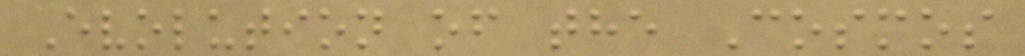Evolution of the Cosmos
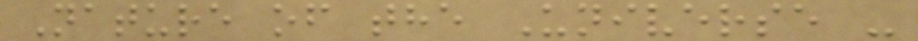Nature of the Universe -
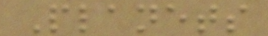Planets
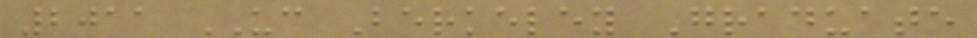2011 UC Berkeley Graduate
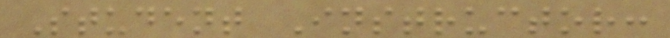Student Instructor:
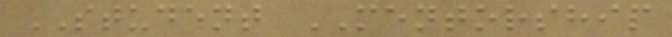STUDENT MENTORSHIP
